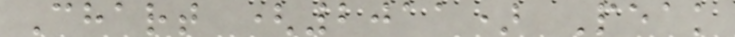Chart (2011) Peak
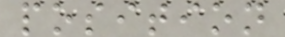position
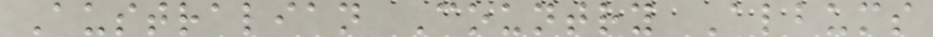Australian Country Albums
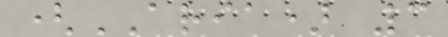(ARIA) 3
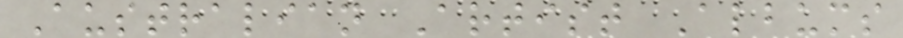Australian Artist Albums
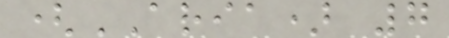(ARIA) 7
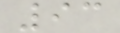93
